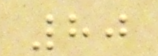80
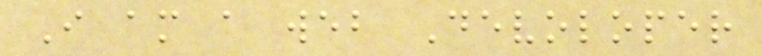I am a web Devoloper
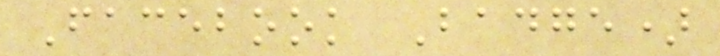Facebook Badge)
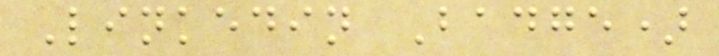Linkedin Badge)
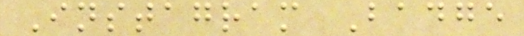Instagram Badge
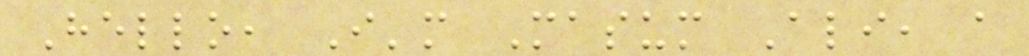Hello, I'm Masum Ali, a
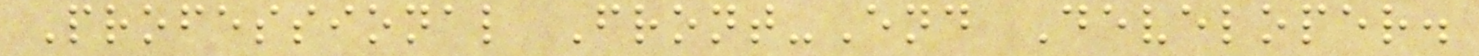Professional Front-End Developer.
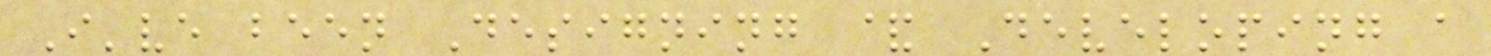I've been Designing & Developing a
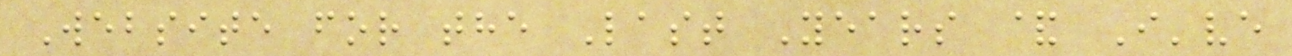Website for the Last Years & I've
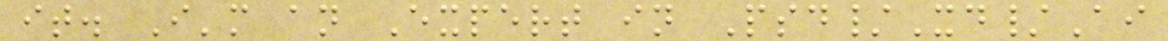it. I'm an Expert in Psd/Xd/Ai
